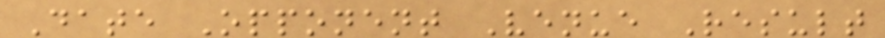Date Opponent Venue Result
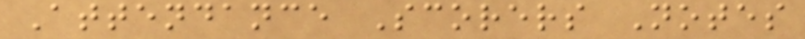Attendance Scorers Notes
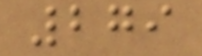279
